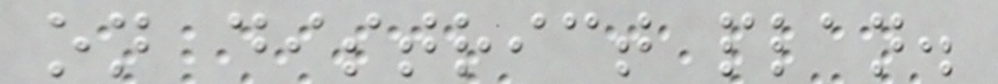on district plan.
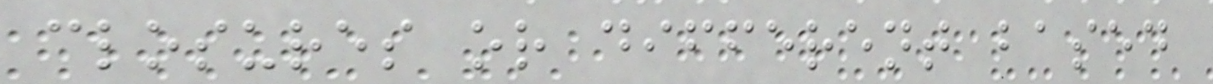closures or different based
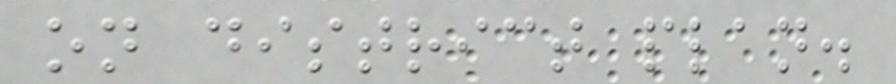on district plan.
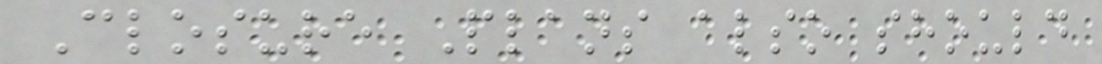Closure Plans also should
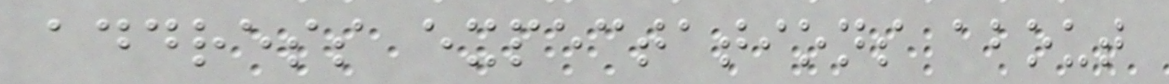address expectations about
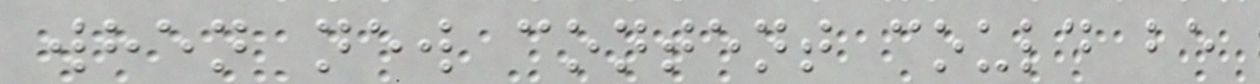when new content could be
